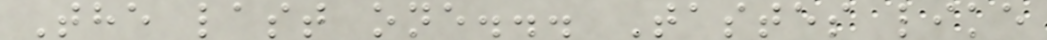The last one... Tastes like
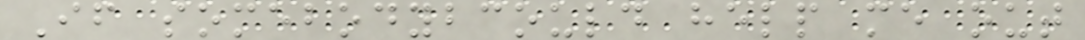If somebodybcould help me out
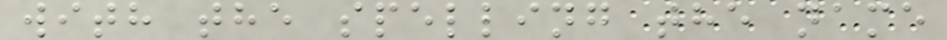with the spelling the name
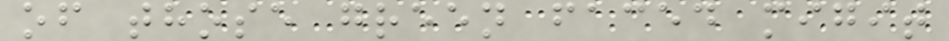of those green faced migit
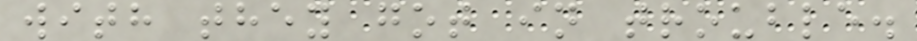with they got in trouble.
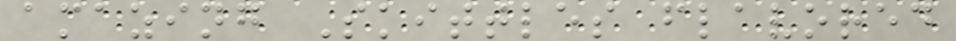amazing Skittles flavored
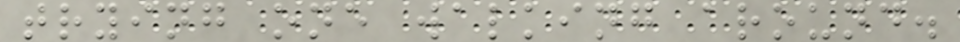trying one walking around.
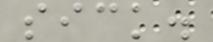sick.
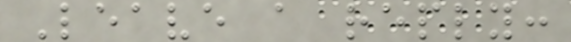Leave a reply:
